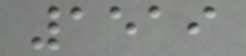1519
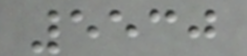5530
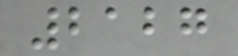2127
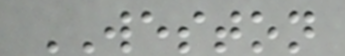WESTON
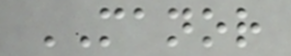MANOR
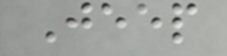Jeep
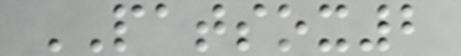PATSOX2
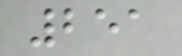251
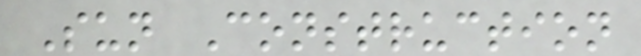Sun Construction
